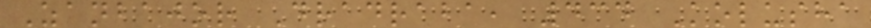Zanbajor Dradraba, 434 Kolusha
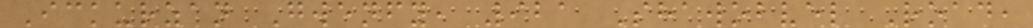Ickurzan Gwenfy, 921 Shawobvel Road,
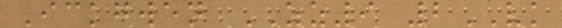Ickgwen ZZ9 2VK
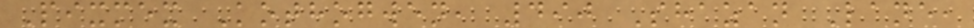Pixmex Kothogwen, 490 Shazan Lane,
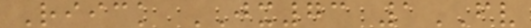Riick JX73 1FV
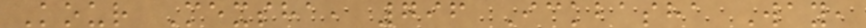Kour Mexsha, 796 Ickbasha Way,
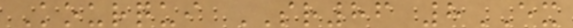Kourqui SR86 8EX
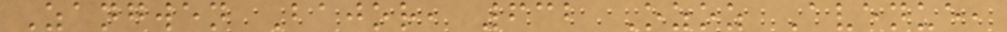Zangwen Bajor, 632 Ozoz Avenue,
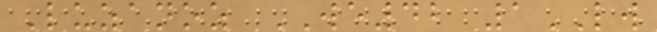Luzanoz WE42 1LW
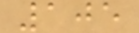105
